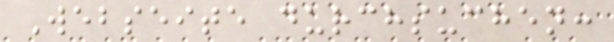Webseite durchsuchen:
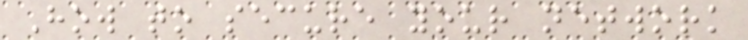How to secure your network
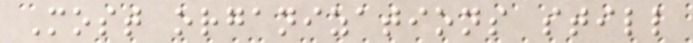Most organizations still
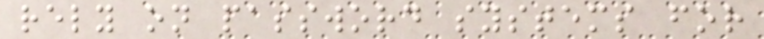rely on password systems for
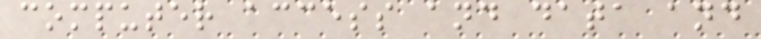computer access and data and
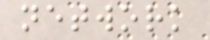network
